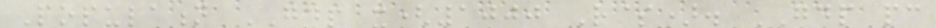Population GDP x(1000 R$). GDP pc
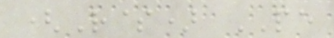(R$) PE
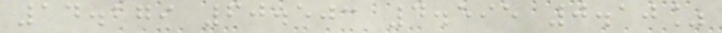14.279 60.503 4.595 0.10%
